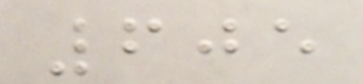605
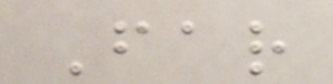Far
